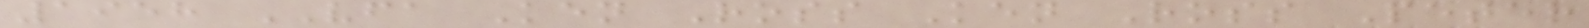1958 VFA Ken Ross Ken Ross Peter
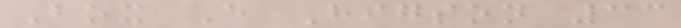Box E Higson 33
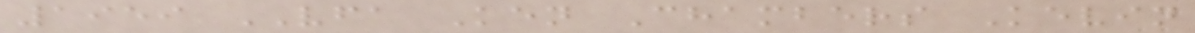1959 VFA Ken Chambers Kevin
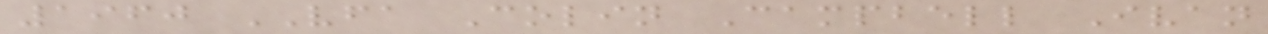1960 VFA Colin Campbell Ivan
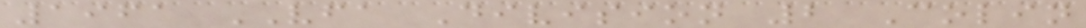1961 VFA Division 2 Colin
